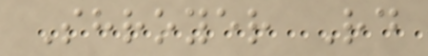Shroyer Rd
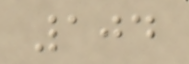104
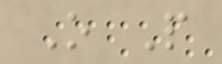O P
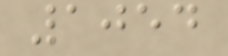1054
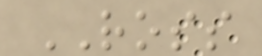ROSS
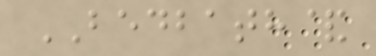BEDBATH&
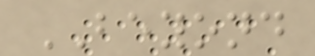BEYOND
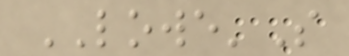LOWE'S
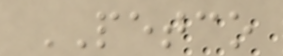PETCO
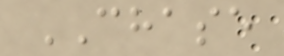CHASE
